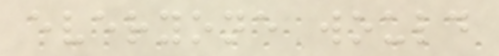everyone would
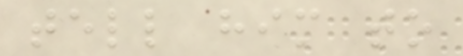tell him to
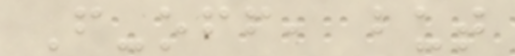F-off, but
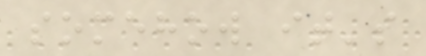somehow it's
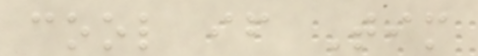cool if Tim
